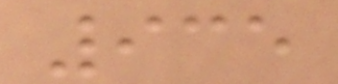935
